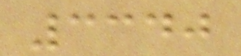3340
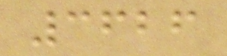3626
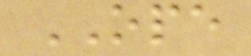OPE
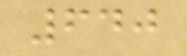640
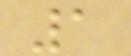1
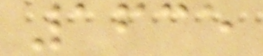1635
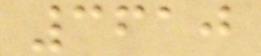3610
